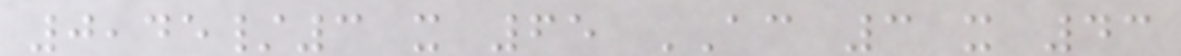0,45/3 x 65 AC 3 x 43
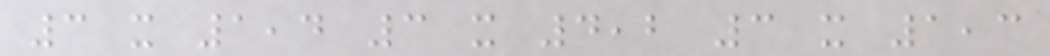3 x 1,4 3 x 4,2 3 x 1,3
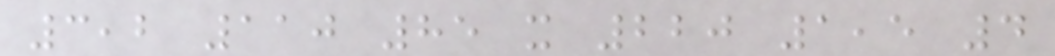3,2 110 85 x 220 1,5 4
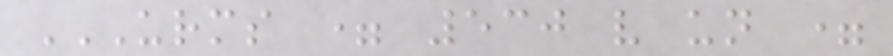URMS = 530 V UN =
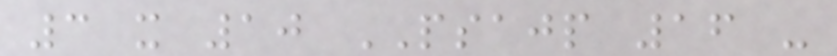3 x 10 PSAJP 16 -
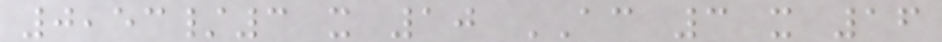0,53/3 x 10 AC 3 x 16
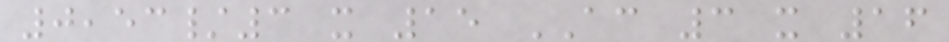0,53/3 x 15 AC 3 x 16
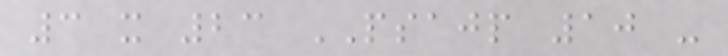3 x 23 PSAJP 10 -
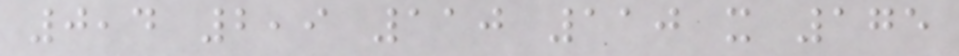0,4 2,9 110 110 x 175
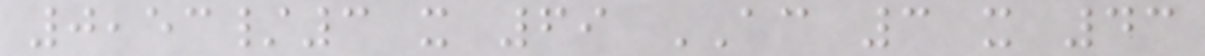0,53/3 x 69 AC 3 x 43
